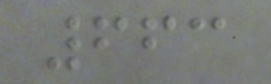663
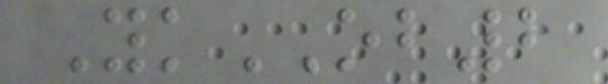YkOB2
